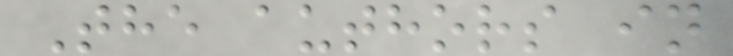The authors in
